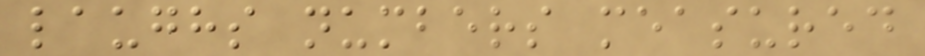laughs numbers measured
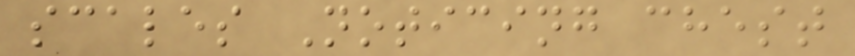scales Noticing chest
